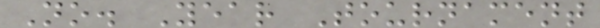No. Year Tournament
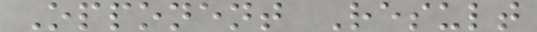Opponent Result
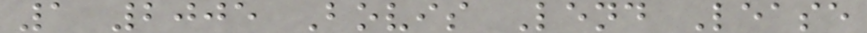1 2005 Bovis Lend Lease
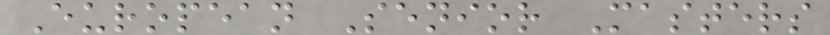European Senior Masters
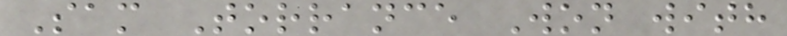Sam Torrance Won with
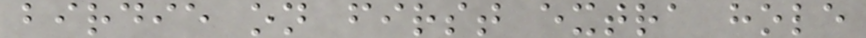birdie on first extra hole
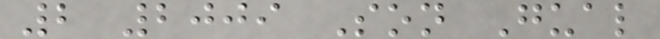2 2009 Son Gual
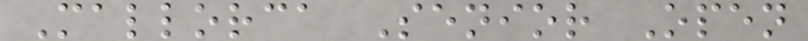Mallorca Senior Open
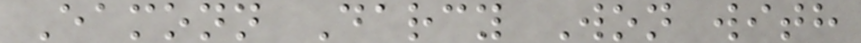Eamonn Darcy Won with
